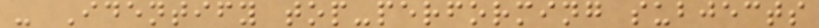- Identify top-performing subjects
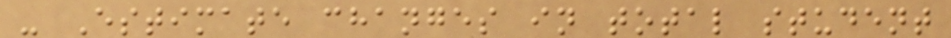- Estimate changes in total student
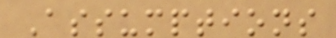Assumptions
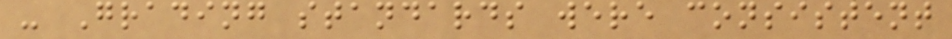- Grading standards were consistent
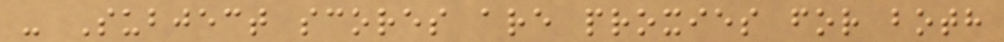- Subject scores are proxies for both
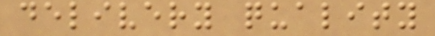delivery quality
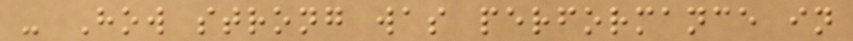- How strong was performance in
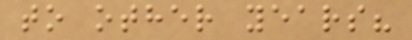to other years?
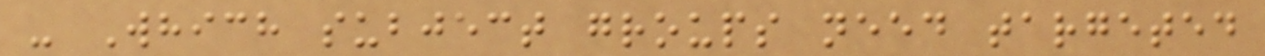- Which subject groups need targeted
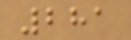281
